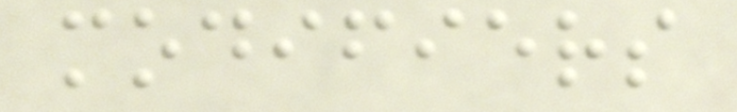modifiers
